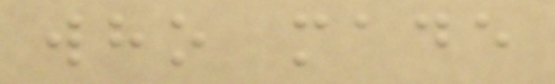who made
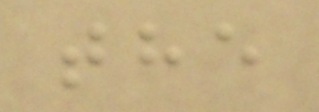the
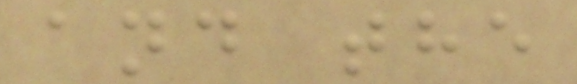and the
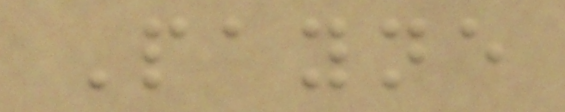Payne
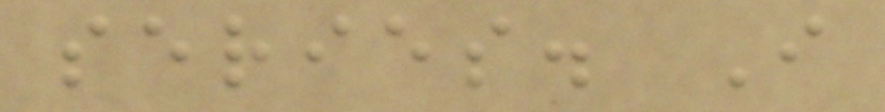series. I
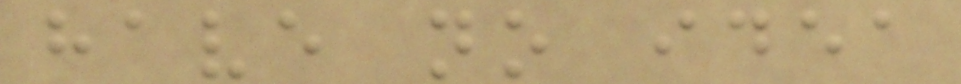have no idea
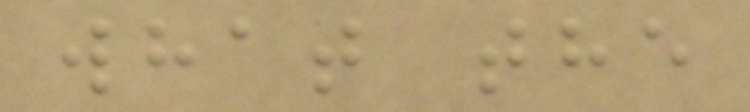what the
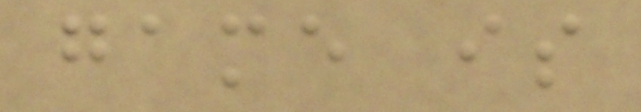game is
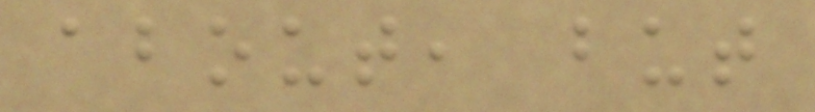about, but
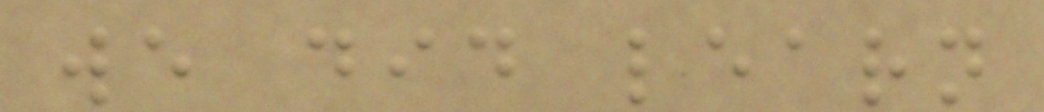we did learn
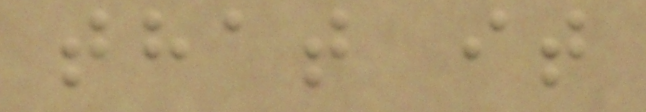that it
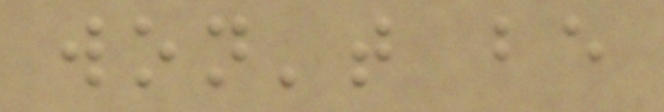won't be
